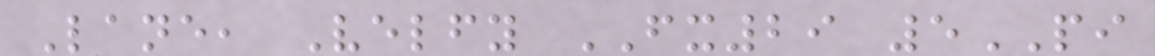Lane, Velfy FX29 5PI
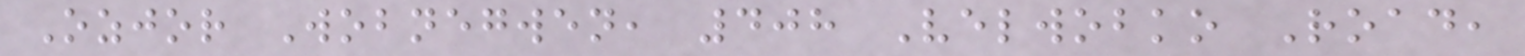Ozjor Wobnegwen, 408 Velwobko Road,
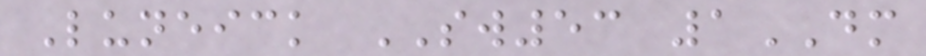Luneick SW53 1DM
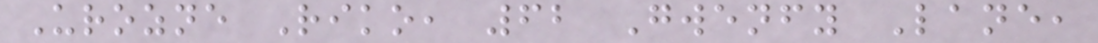Urozne Riko, 62 Gwenfy Lane,
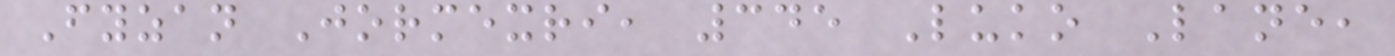Fyzan Jormexri, 345 Luko Lane,
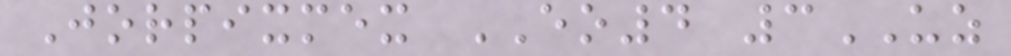Jorpixmex EO4 3UZ
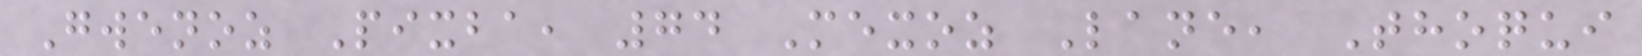Gwenoz Pixba, 74 Mexoz Lane, Thoqui
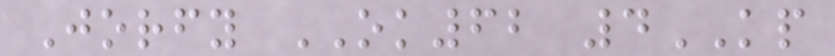Jorfy OK62 4KP
